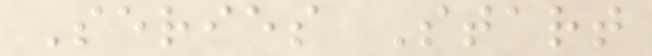Series Start
